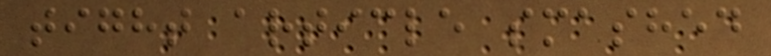tight article smashed
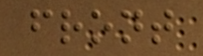front
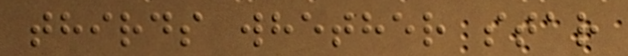thirds whether star
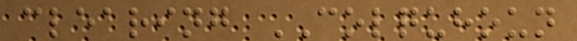clearing COLQUHOUN
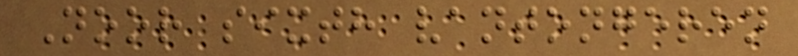Noor sixth vantongeren
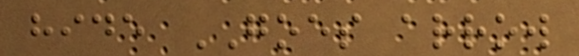hide GOES arrow
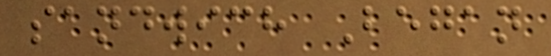sandwich Began
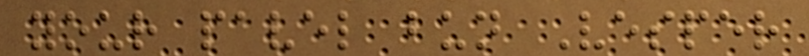your pavel bun Vesper
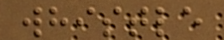whistle
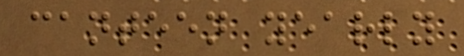canteen yearly
